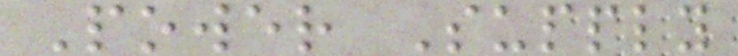Power Supply
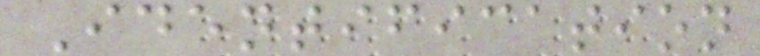Identification
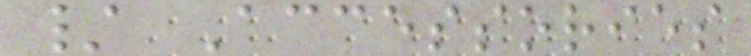/ Accessories
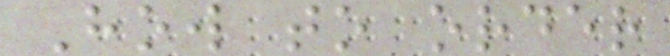How to order
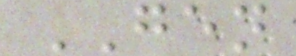GEN
